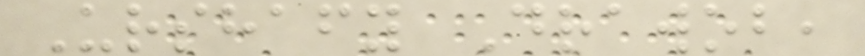Urshafy Drawob,
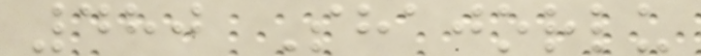480 Shajorlu
